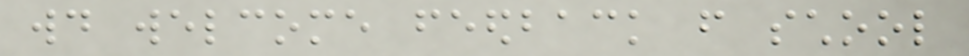would welcome feedback from school
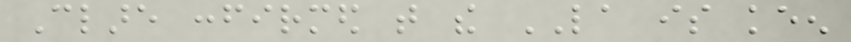Clare confirmed that the LA is keen
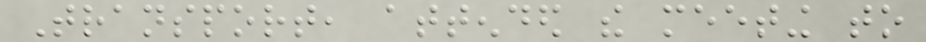Transport, attended the meeting to
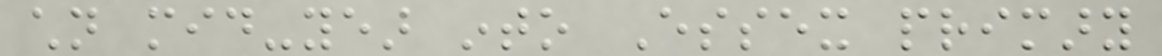children mid-year into Essex primary
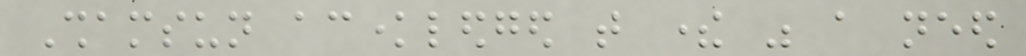Shamsun acknowledged that there was a need
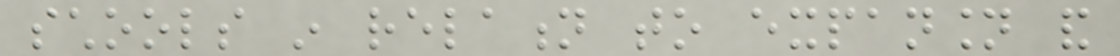schools in relation to expansion and
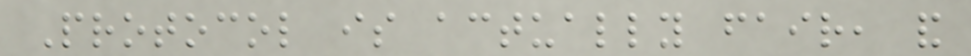Protocol is actually fair, and
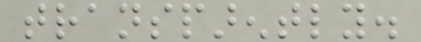transparently.
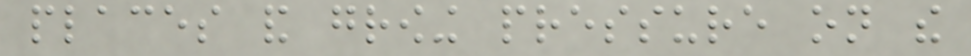places and growing pressure on the
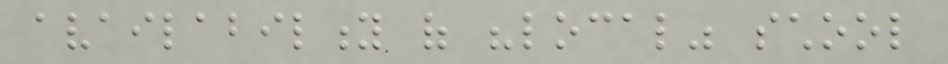availability of "local" school
